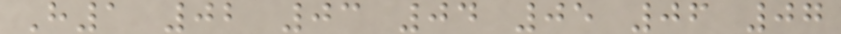H1 02 03 04 05 06 07
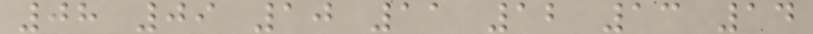08 09 10 11 12 13 14
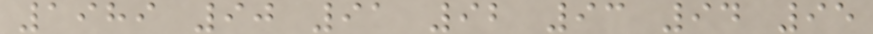1989 90 91 92 93 94 95
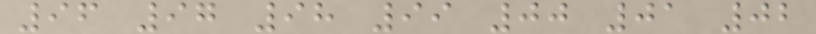96 97 98 99 00 01 02
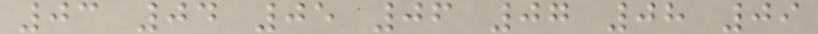03 04 05 06 07 08 09
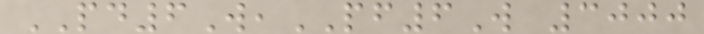PD6W,PF6W 3000
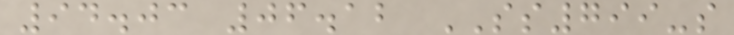94.03 06.12 SS799-s
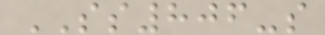SS806-s
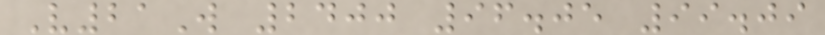V21W 2400 96.05 99.09
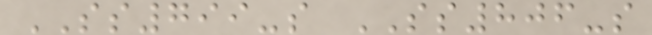SS799-s SS806-s
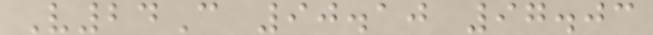V24C 90.10 97.03
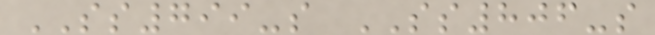SS799-s SS806-s
